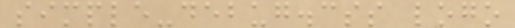simple-debug.css logo
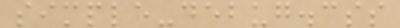simple-debug.css
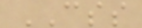CSS
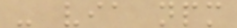- via npm
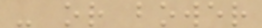- or bower
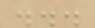...
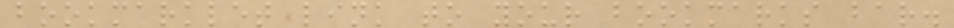bookmarklet link to your bookmarks bar.
